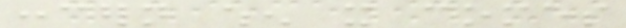concern when it comes
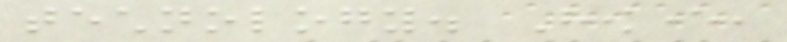technology. However,
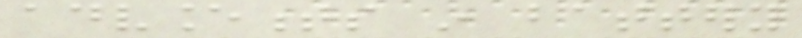advancements in battery
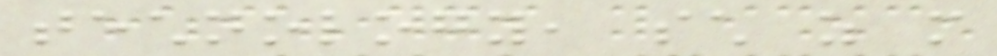technology, such as more
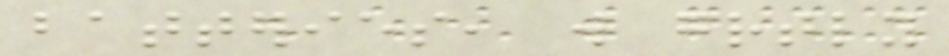batteries, will greatly
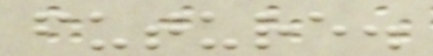future.
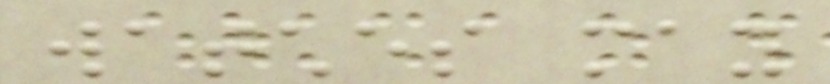watches may
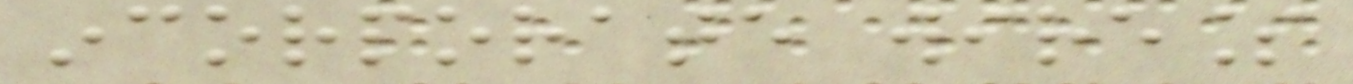incorporate wireless
